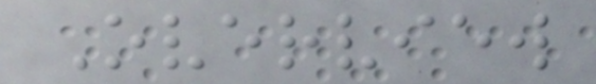Overview
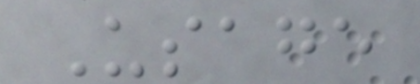Usage
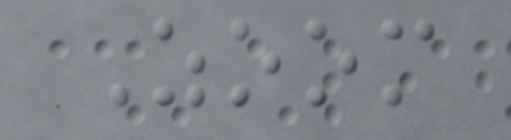Zoom
